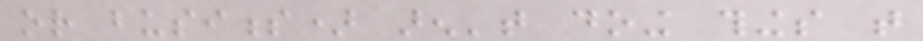or business) aren't doing things that
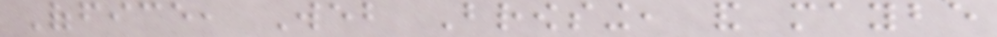Office, Web Browsing, and maybe
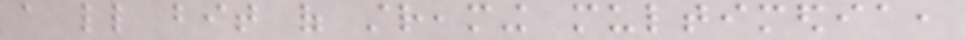a little bit of streaming multimedia,
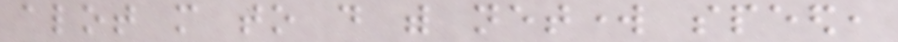alot more to do with network speed,
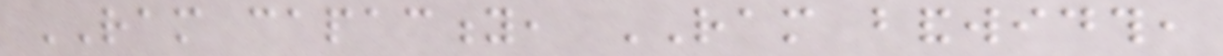RAM capacity, RAM bandwidth,
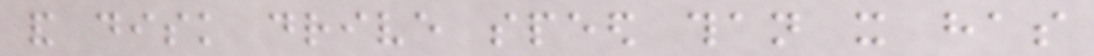and disk drive speed than it has
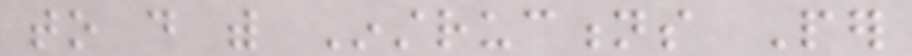to do with Instructions Per
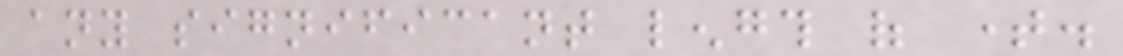any significant length of time.
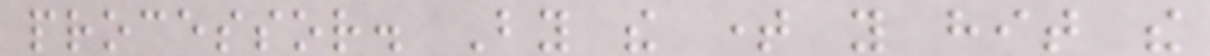processor. By the time you hit the
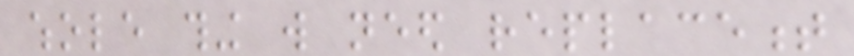whole thing will need replacement
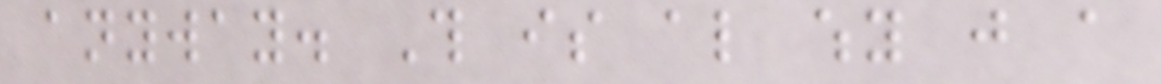anyway. This is also why just a
